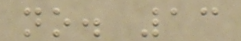no. 13
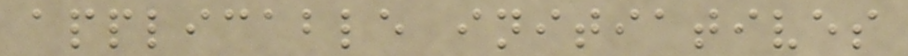applicable initiatives
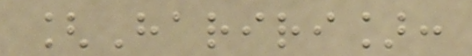[Hariri]:
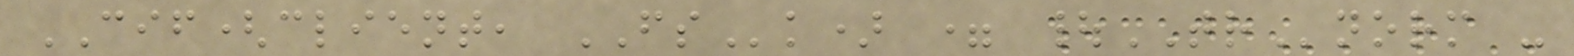CIF(client, FSk) = |TRnorm -
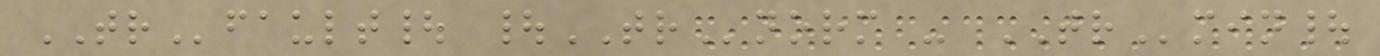TRfault| |TRnorm - TRmin|
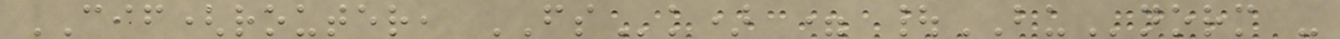CIF(router, FSk) = |BUnorm -
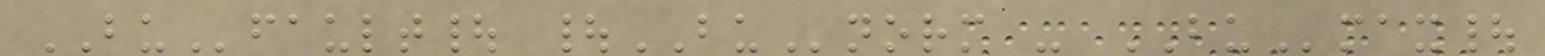BUfault| |BUnorm - BUmax|
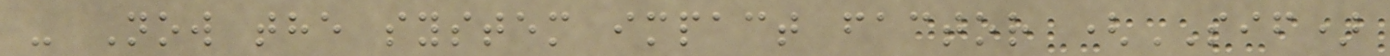- Now the system impact factor (SIF)
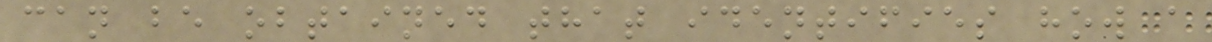can be obtained that identifies how a
